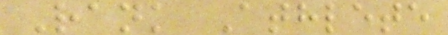Rank Athlete
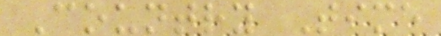Country Time
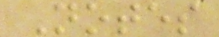Notes
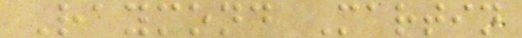Raymond Martin
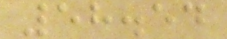58.54
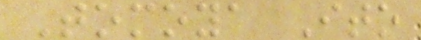Tomoya Ito
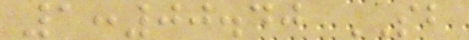1:00.40 SB
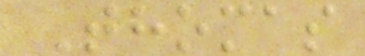Thomas
